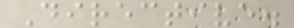Directive.
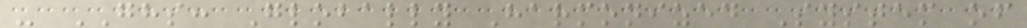- GHS: Globally Harmonized System of
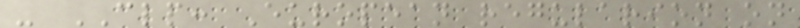- CLP: European regularion on
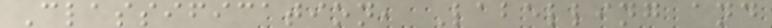Classification, Labelling and
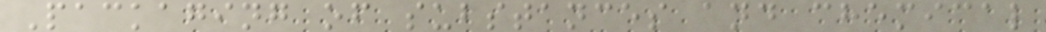Packaging of substances and chemical
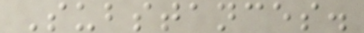Substances.
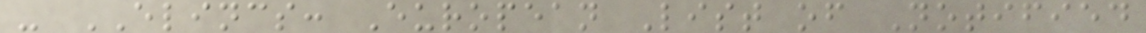- ELINCS: European List of Notified
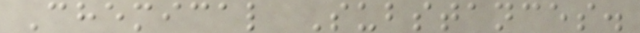Chemical Substances.
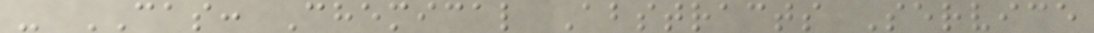- CAS: Chemical Abstracts Service
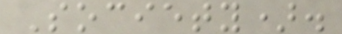Society).
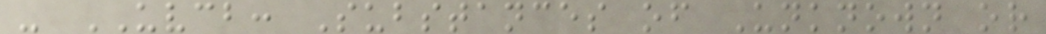- UVCB: Substances of Unknown or
